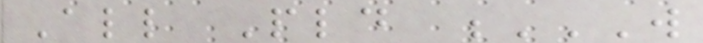All Pld W
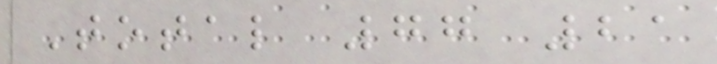Total 77 21
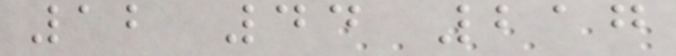12 44 217
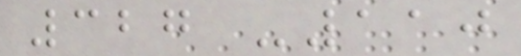327 -110
